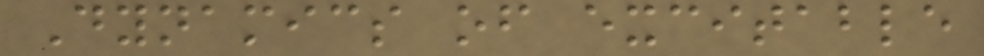Dynamics of excitable
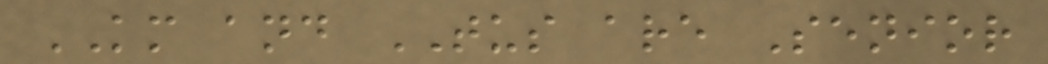KM and TUS are Senior
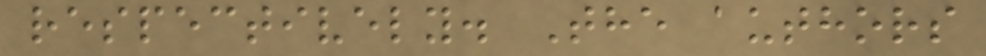respectively. The authors
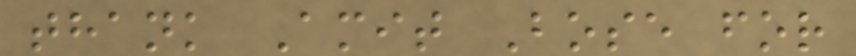thank Amit Bose for
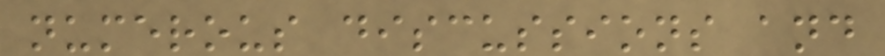numerous discussions and
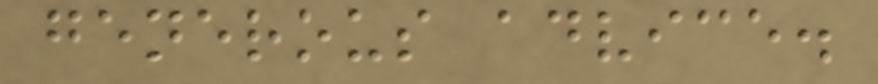generous advice.
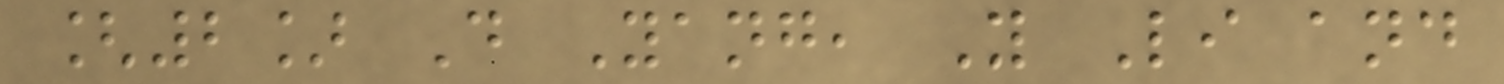[2] D Yang, Y Li and
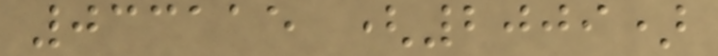033115 (2009)
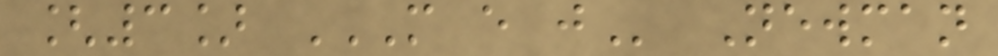[3] M E J Newman
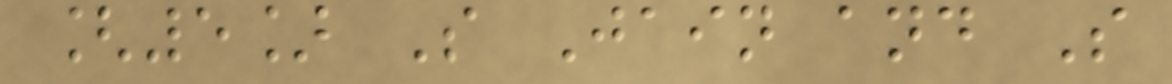[5] S Jain and S
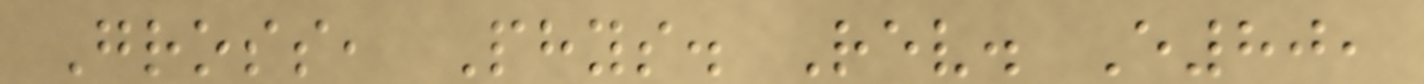Gross, Phys. Rev. E80,
